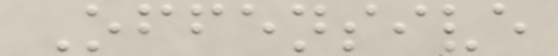Offensive
